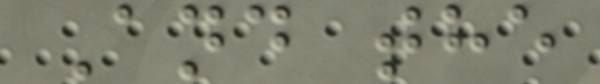And the
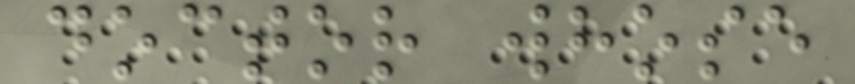doctor whose
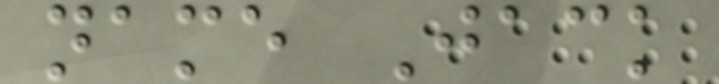name Jack
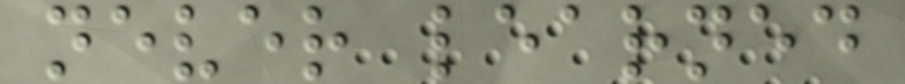never learned
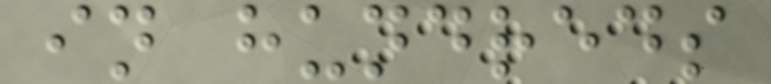in hundreds
